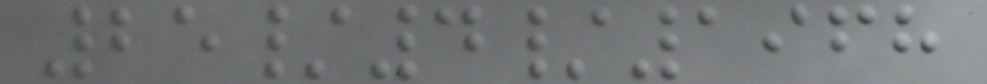25/4/1968
